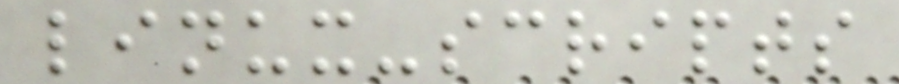linux-scripts
